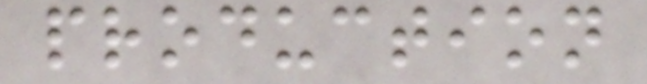production
